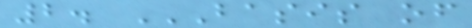2. BASIS OF
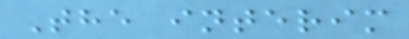The interim
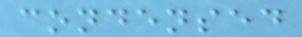condensed
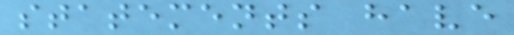statements have
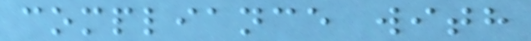compliance with
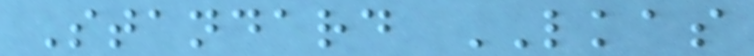Standard LKAS
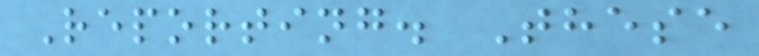Reporting. These
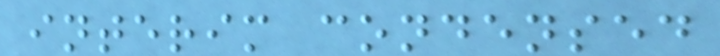interim condensed
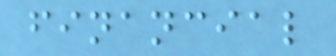financial
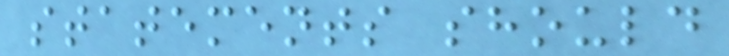statements should
